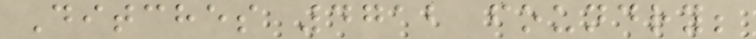Ditches 4712 foundry;
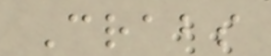Crabs
